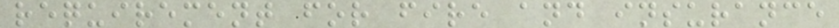requirement for fire and insurance
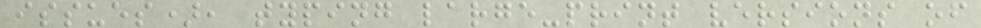issues), typing large-print versions of
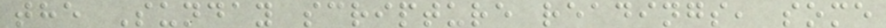the Sunday scripture readings, some
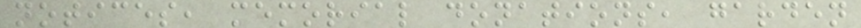notices, memorial donations, garden
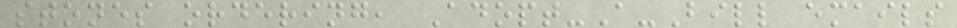stones ordering, Adopt-A-Bill emails
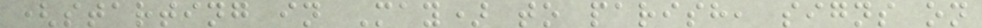(starting in May) to parish, signs on
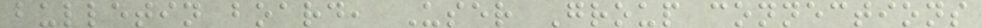bulletin board, User Group connections
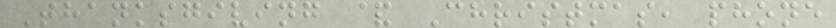Thanksgiving & Christmas, phone
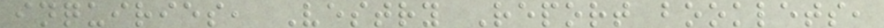inquiries, Vestry Report booklets,
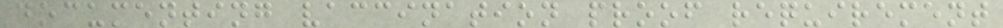documenting vaccination proof requirement
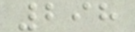298
